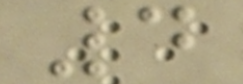4
